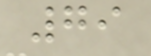79
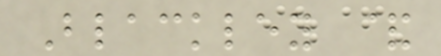Blackley &
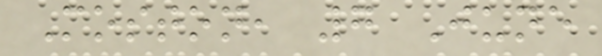Moston, 7 June
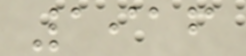1916
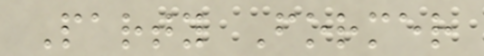Party Former
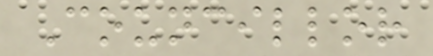Councillor
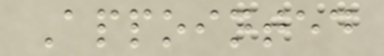Appointed
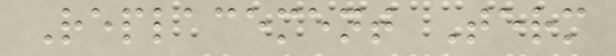Replacement Term
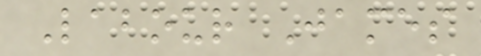Labour James
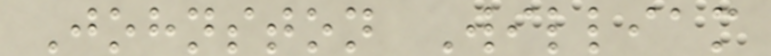Johnston William
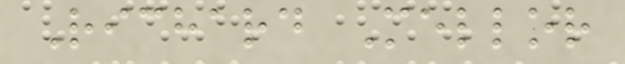Richard Mellor
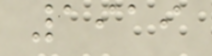1919
